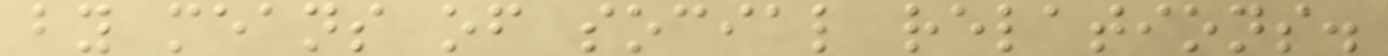by means of social relations.
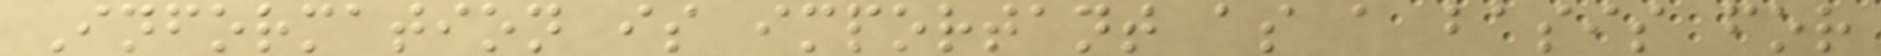Information is important as a basis for
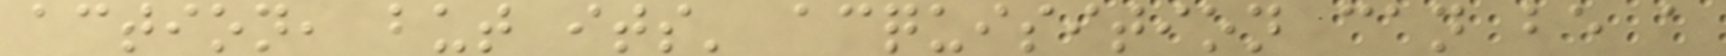action, but its' acquisition can be a
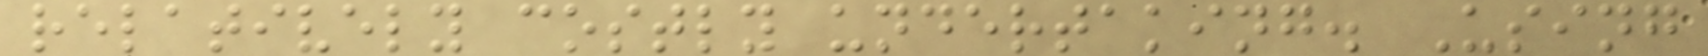relatively costly undertaking. Using
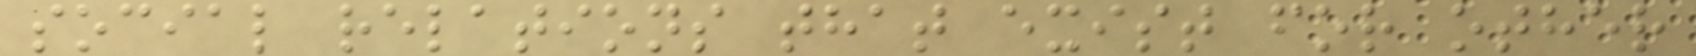social relations that exist for other
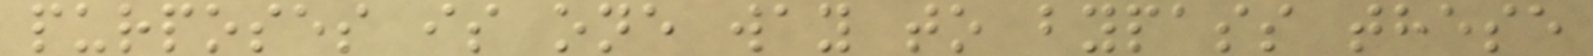purposes is one way to bypass these
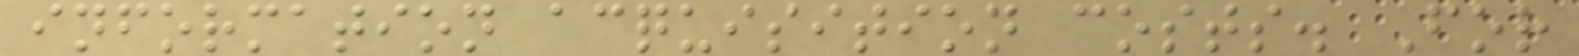information acquisition costs. For
